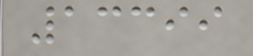13399
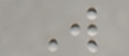W
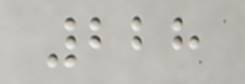228
